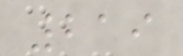219
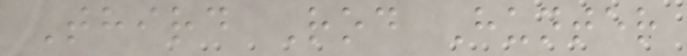Third Rod Hunter
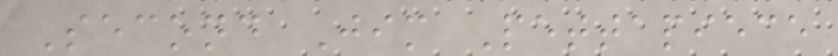Second Jim Pettapiece
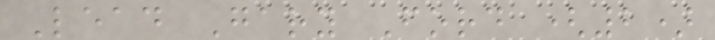Lead Gary Ford (2)
